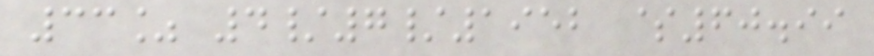33% 4/7/1952 $60.99
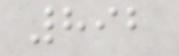892
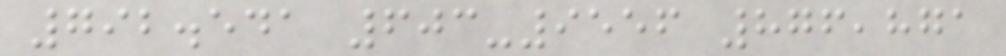792.541 603-9556 876,871
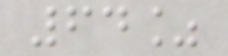64%
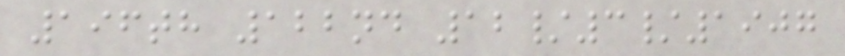196th 122nd 12/3/1907
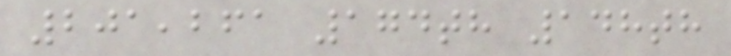201,261 174th 148th
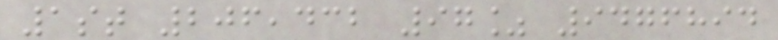1st 206,432 97% 9476894
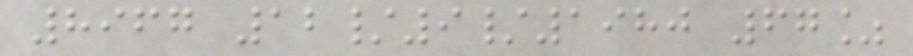8967 12/9/1980 67%
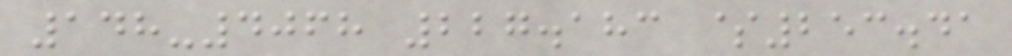148-4068 227.183 $253.41
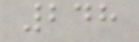248
